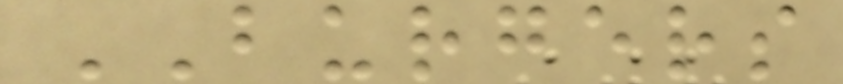BURGERS
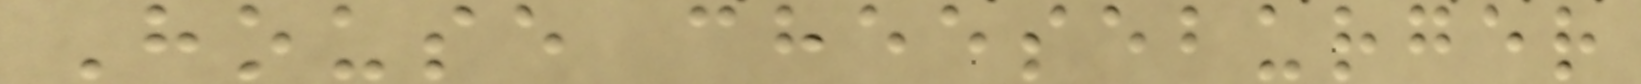House cheeseburger
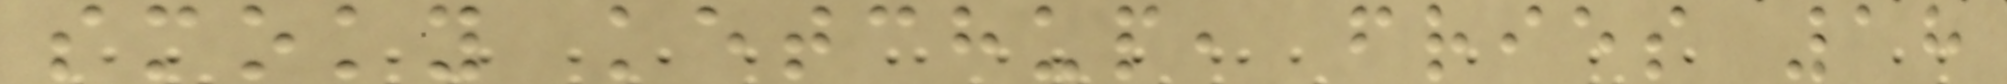smoky ketchup, fries 18
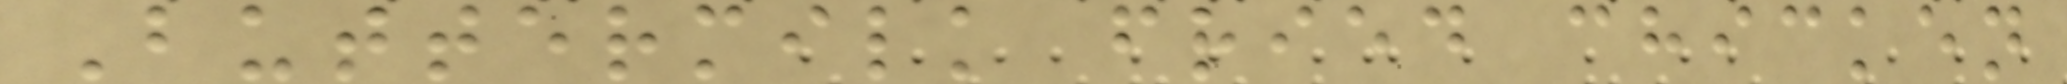Buttermilk fried chicken
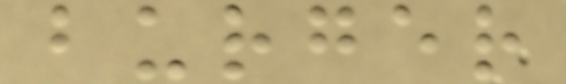burger
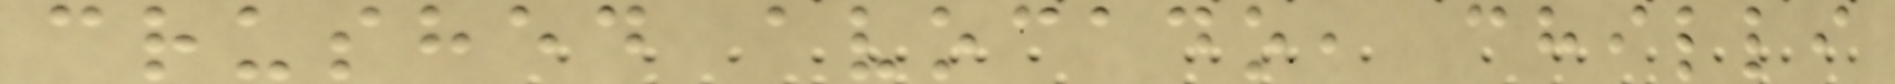crushed avocado, chilli
